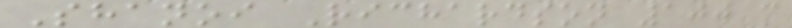Shanoi Richardson 100 m
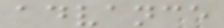advance
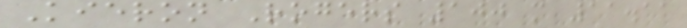Kieron Rogers 100 m 11.11
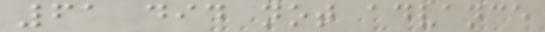61 did not advance
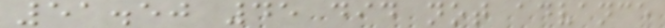51.50 45 did not advance
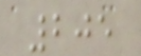205
